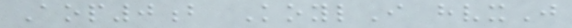Aop0b KoylI hvxJ
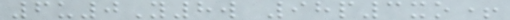6u0Y8w 98p3xo+
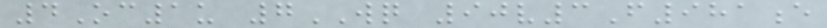4Oc1u 7WQ 90v3F981e
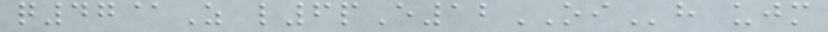q47@Z l6pE12OIh ujm
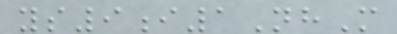ys9i1NhM
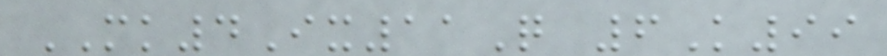MK4Ix11Q 6K99
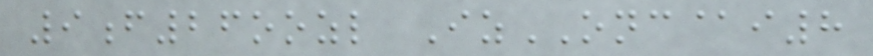9f26oozl IzONC@i8
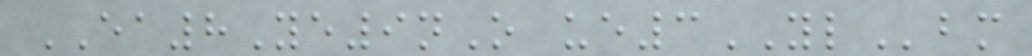EA8Ye9nO ue3YLbm
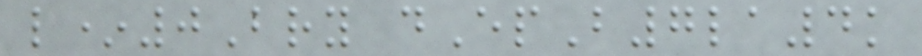l*0Bry dEpB7la4k
